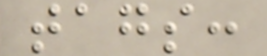tags:
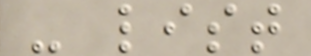- list
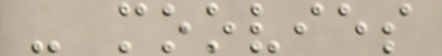- moovies
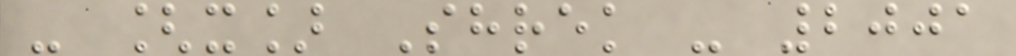- [x] Shrek - 2001
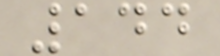144
